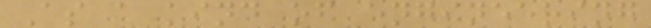As a kind of engineering
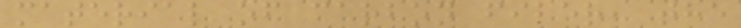material of carbon fiber, the
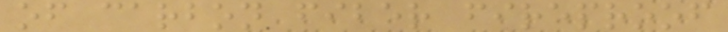of carbon fiber fireproof
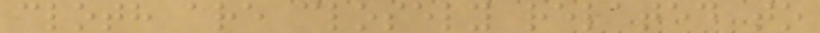cloth are closely related to
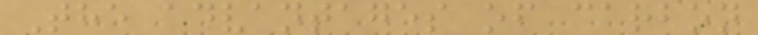The advantages of carbon
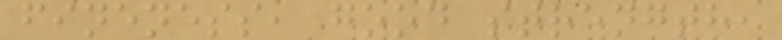fineness, good strength,
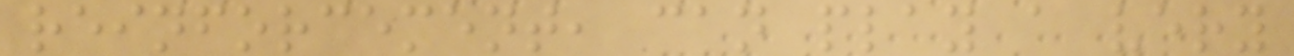reinforcement, can play a very
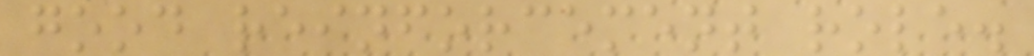good reinforcement role.
